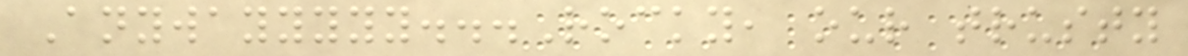Anywayyyyy...Rocky, our trusty
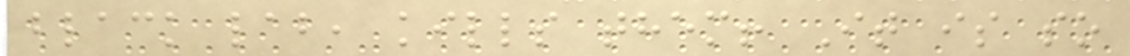black lab, kills them! It is so
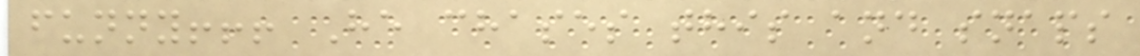funny!!! He chases this and snaps
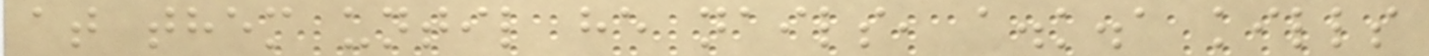at them until he nails, a.k.a kills
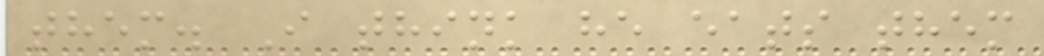them. I think he eats them
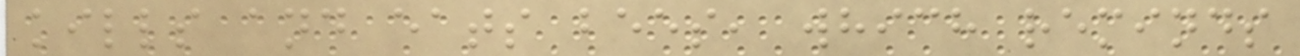kills and eats bees, which reminds
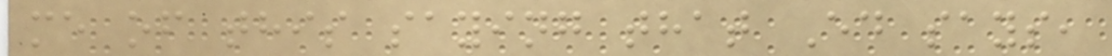me of this saying that Ed says,
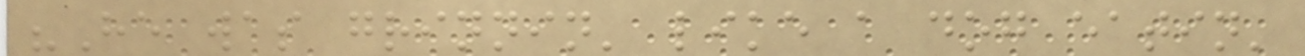"He was grinnin' like a dog eatin'
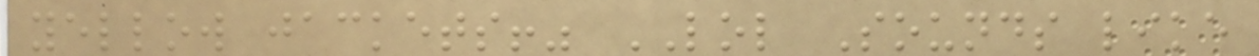yellow jackets!" LOL Sounds like
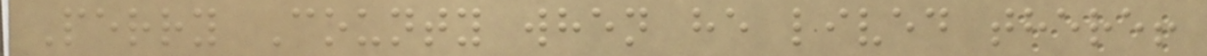Perry County when he lived there!
